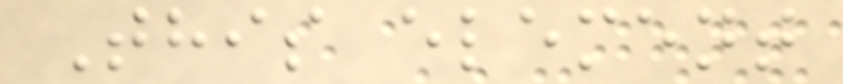This element
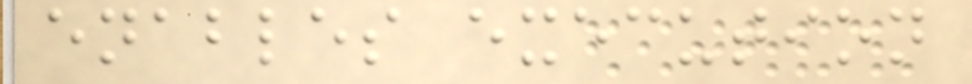enables execution
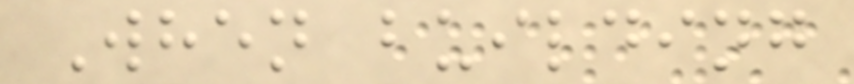When building
